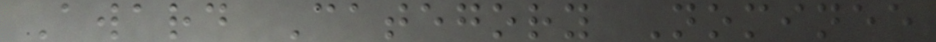Award Category Nominee
